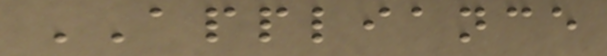APPLIANCE
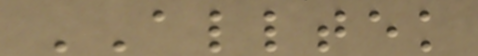ALLTEK
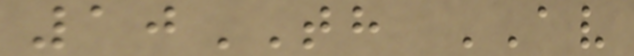10TH AV
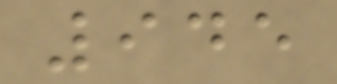945
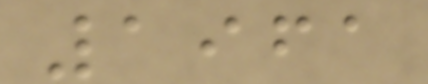1961
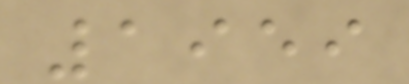1959
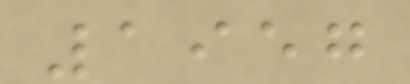1957
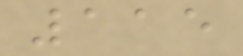115
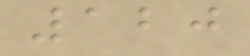120
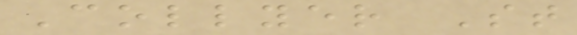Collyer St
